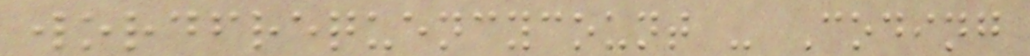wordfrequencycount - Coding
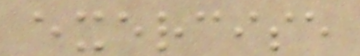exercise
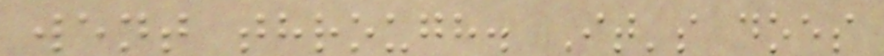went through. It's does
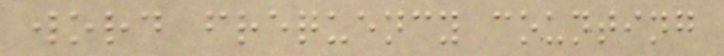word frequency counting
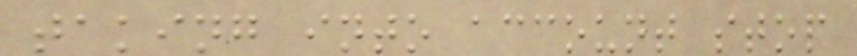taking into account stop
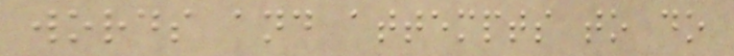words and attempts to do
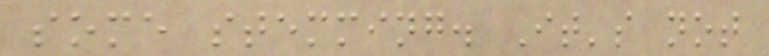some stemming. It's not
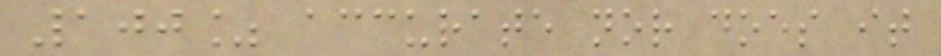100% accurate nor does it
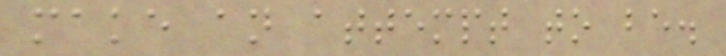make an attempt to be.
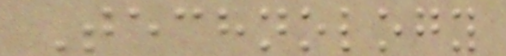Technology
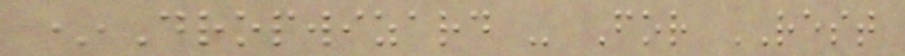*Dropwizard - For REST
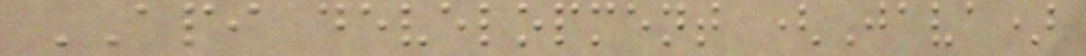API development (Java)
